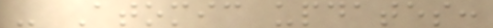- Atomic updates:
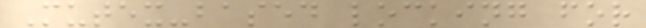Mutex-based locking for
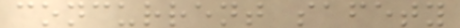concurrent safety
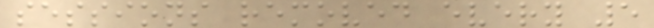sessions removed every 5
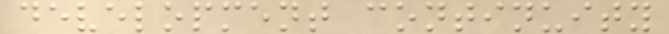development continuity
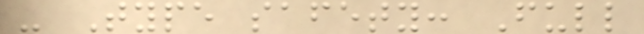- Type safety: Full
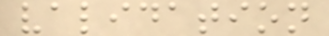validation
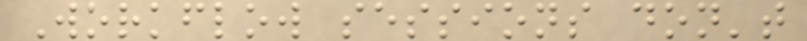Workflow sessions don't
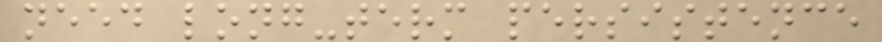need long-term persistence
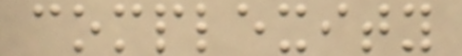complexity
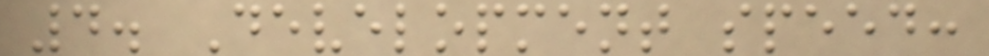4. Development speed:
